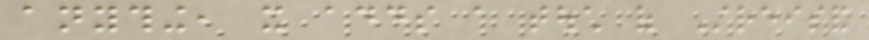anything, it adds a touch of Streisand
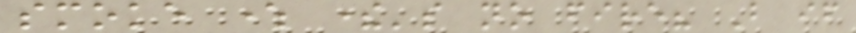smoke where there's no fire? But if
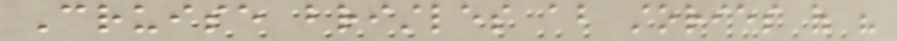Cruise bristles about stories of his
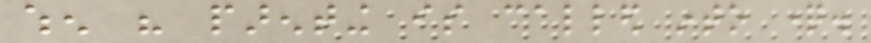when his parenting is called into question.
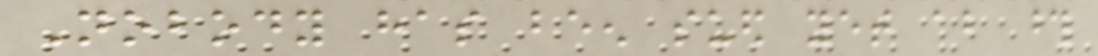Nobody has been sued yet about those
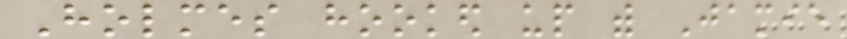Holmes hooked up with Jamie
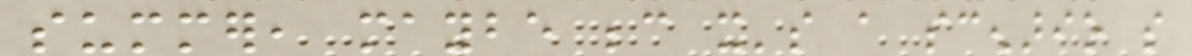summer, maybe because it's a scenario so
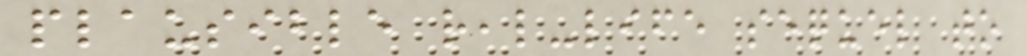plausible real-life sequel to
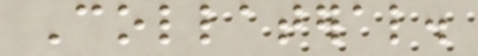Collateral.
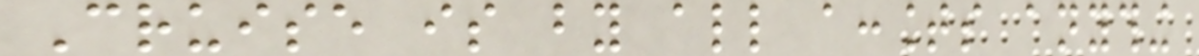Cruise is by all accounts anything
